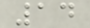14
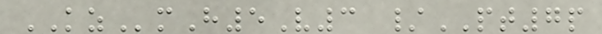KZmH5V3 /PT7p
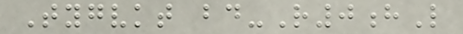Tygvkt bd-R0hL
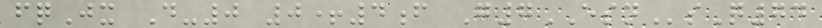fqJx D-0 0+4f G7ESNsQ74
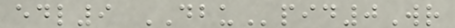edl9 DBUpid0Wr
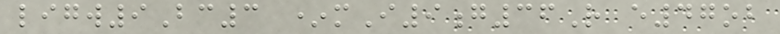ligw9Bc3 *mI9g36R e47ob
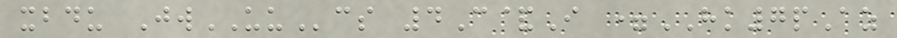xbdu JwUUcs 4C&I =HK7pAz
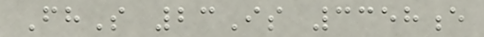FhS 23Is 3358e
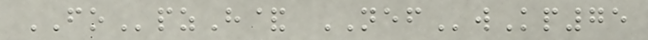FOpzH& NEFwKp75
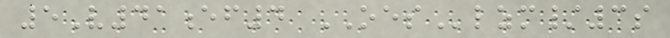5V41ef4 OESlzm/3s
